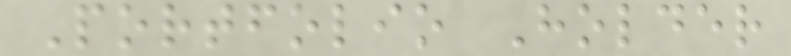Portfolio Holder
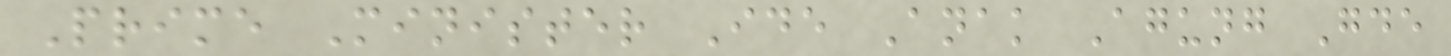Prime Minister Ide Anak Agung Gde
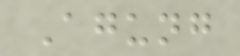Agung
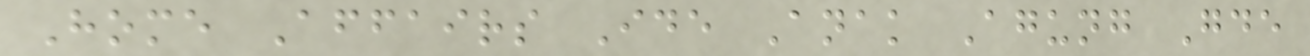Home Affairs Ide Anak Agung Gde
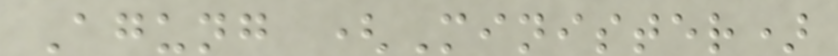Agung (Minister)
